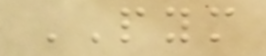PYM
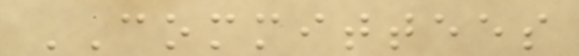COMMITTEES
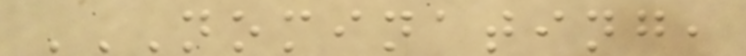NOMINATING,
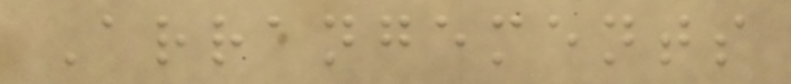Arrangements
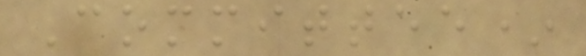Committee*
